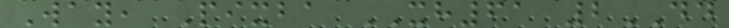Way, Pixba XH61 2DD
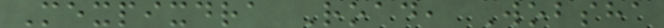Mexpixdra Road, Wobsha
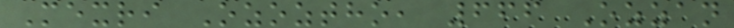Mexri Ozoztho, 666 Ozzan
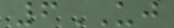6UJ
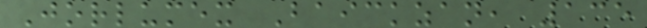Jorlumex Baickzan, 135
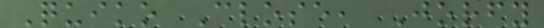Quiko Close, Jorfy
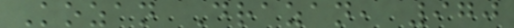Kozan Drazan, 970
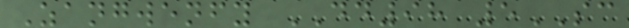Zangwenfy DD98 5SC
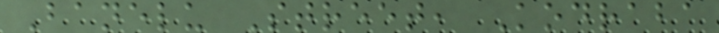Banelu Street, Kodraba
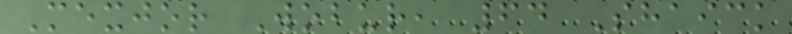Mexjor Wobur, 64 Shaick
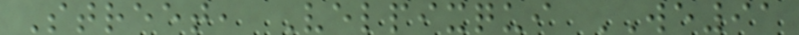Street, Velpixqui WE91
